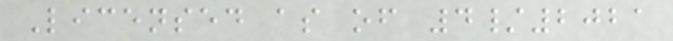Licensed as of 4/2021
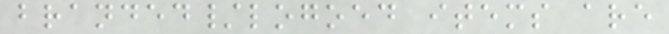branded/logoed items are
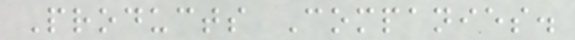Products Companies.
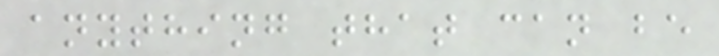anything that can be
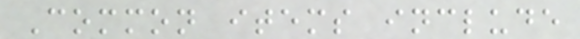Common items include
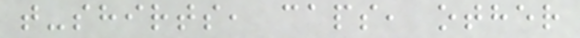t-shirts, caps, other
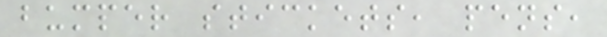bumper stickets, pens,
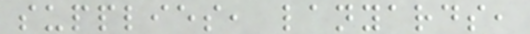supplies, lanyards,
